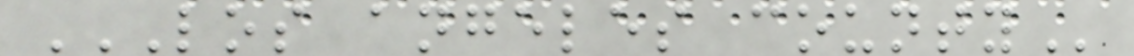LOS ANGELES COUNTY
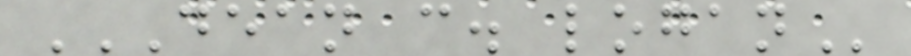DEAN C. LOGAN
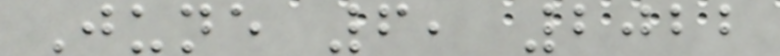June 6, 2022
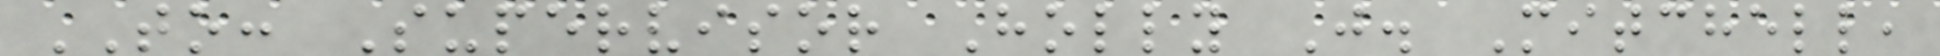TO: Supervisor Holly J. Mitchell,
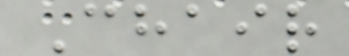Chair
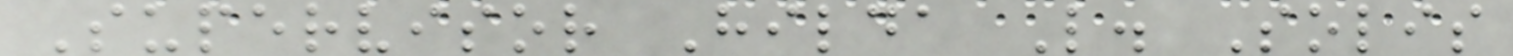Supervisor Hilda L. Solis
